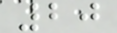20
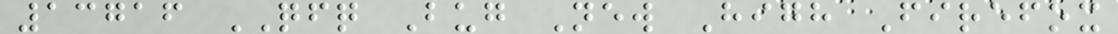13716 QFQ Bug New High Firefox
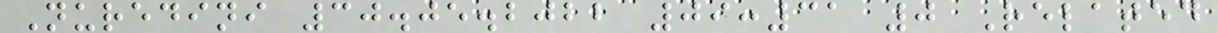Nuredini 30.05.2022 09:31 0 Related
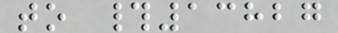to #13827
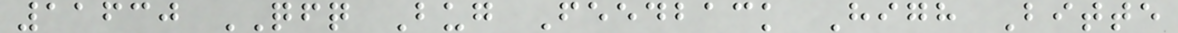11630 QFQ Bug Feedback High Bitte
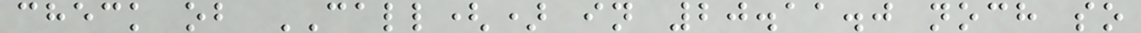check ob CALL() in 20.11.0 noch so
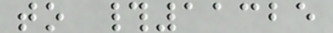to #11325
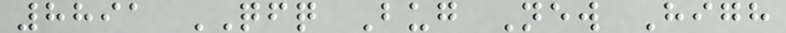8891 QFQ Bug New High
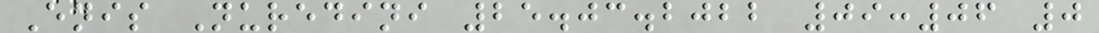Enis Nuredini 25.03.2022 09:06 0
